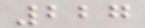227
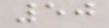50
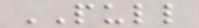PULL
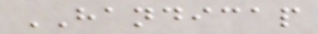HANDICAP
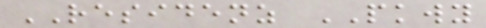RESIDENZ PKWY
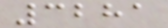3281
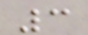3
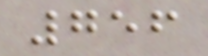756
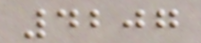4207
